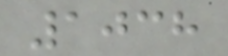1038
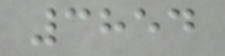3854
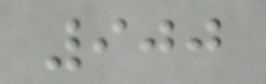900
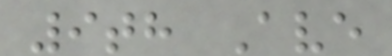9th Ave
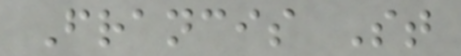Francis St
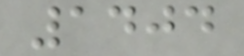1404
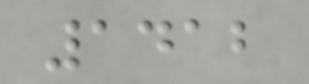1412
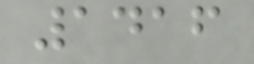1416
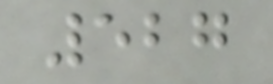527
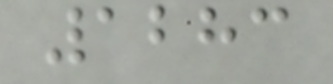1283
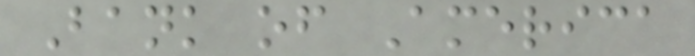Bank of America
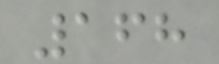168
